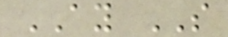AY SO
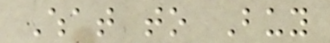What to Buy
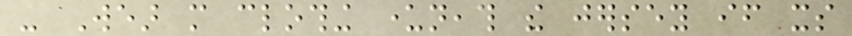- Wear more clothing underneath the jersey if its
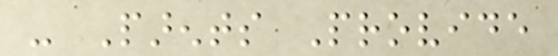- Parents Provide
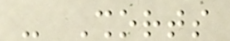- Shorts
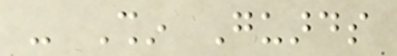- Shin Guards
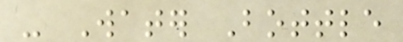- Water Bottle
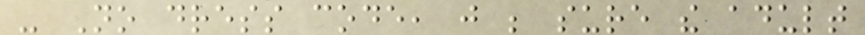- No dress code, just be sure the adult
